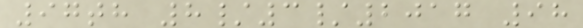97th 8/3/2017 98
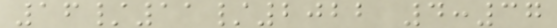16/11/2022 4:37
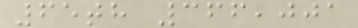65th 366,001
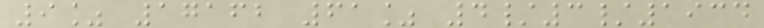9% 17162 61% 4/3/1934
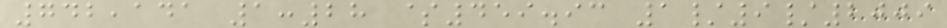742,141 1:28 $459.93 1/9/2009
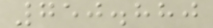750.880
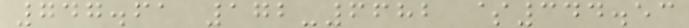747.61 172-6682 $344.53
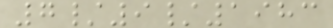7/9/1983
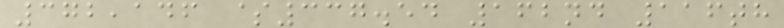372,146 $337.54 162nd 116th
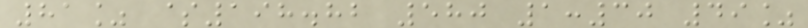81% $198.82 580 1:30 49%
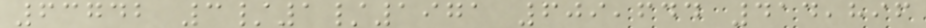63742 3/1/1971 609,644 414,896
